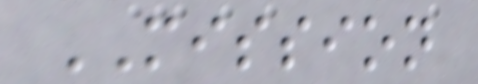MISSION
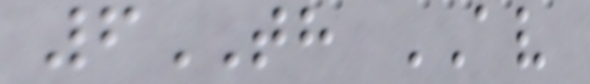6TH AV
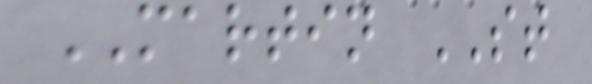MARTIN ST
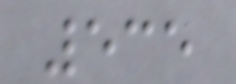535
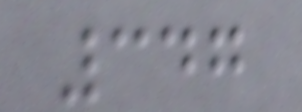347
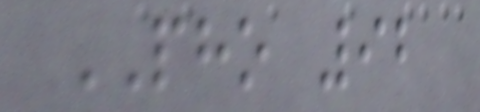PHO 92
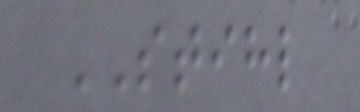STIHL
